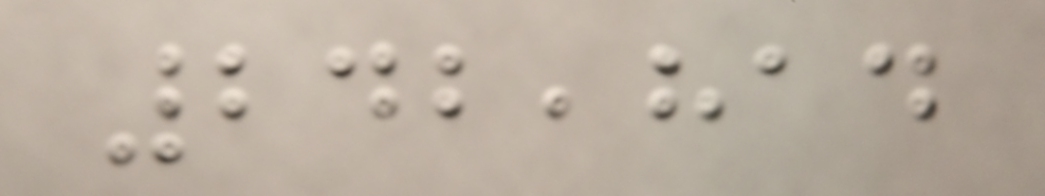242,814
